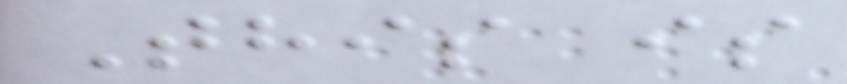This is
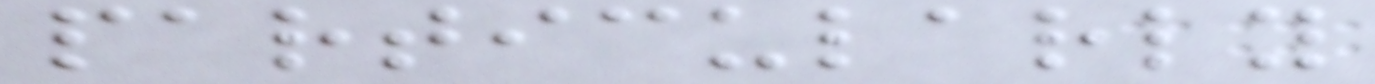particularly
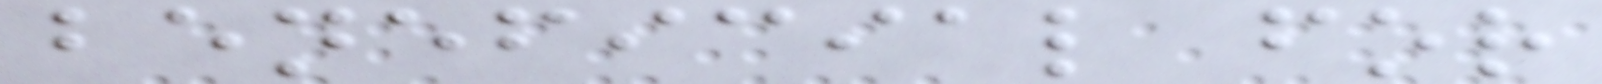beneficial for
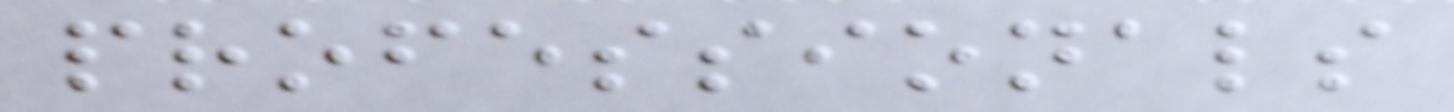professionals
